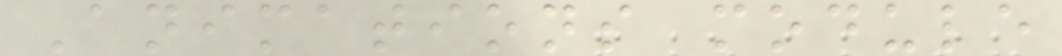Animations module
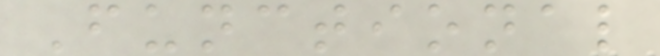Functional
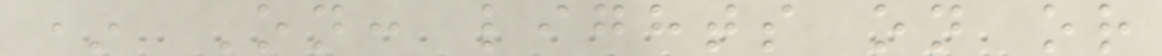* On: lights on or
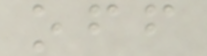off
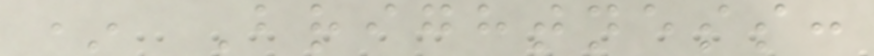* Brightness:
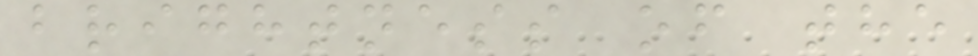brightness of the
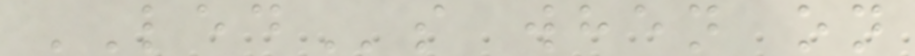LEDs when on
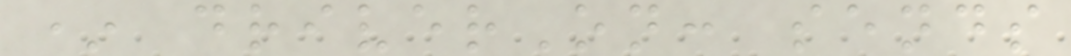* driverOn: sends
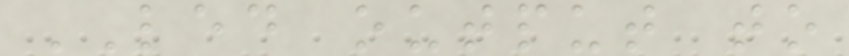LED output to
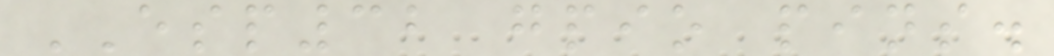ESP32 gpio pins.
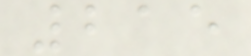215
